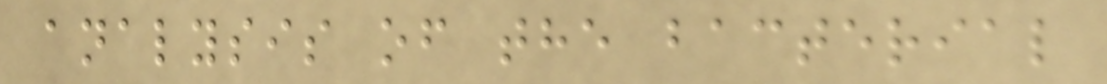analysis of the bacterial
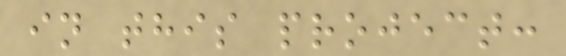in this project:
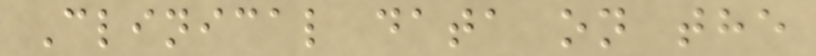Clinical data on the
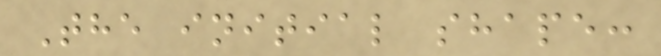The initial shape:
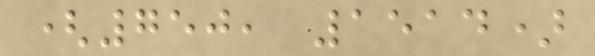(750, 1514)
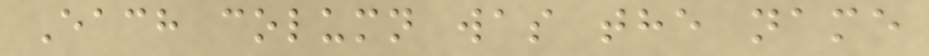Each column was the name
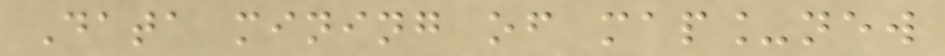Data mining of map_new
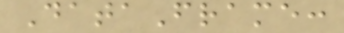DataFrame:
